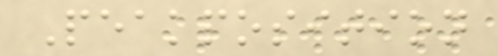Peakposition
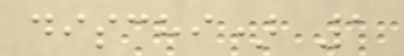dischi) 1
